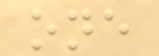one
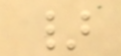}
